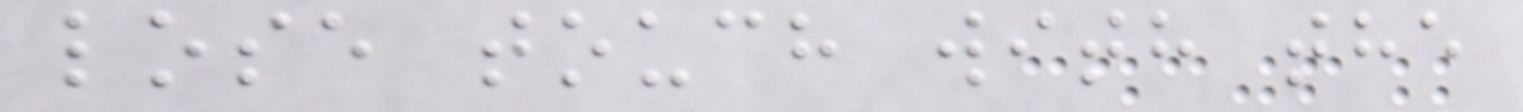lose touch with the
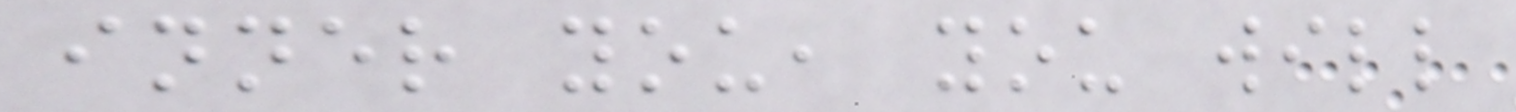inner you, you will
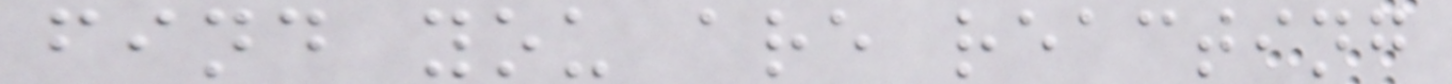find you are reacting
